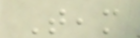Team
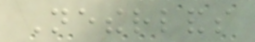Netherlands
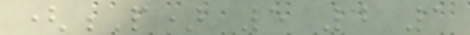(P) 5 4 1
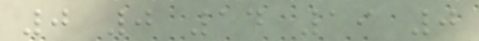0 0 14 19 0
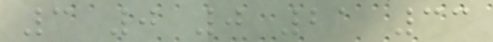3 0 0 21 33
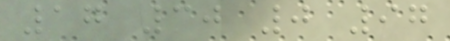17 30 0 97
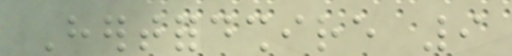Hertfordshire 9
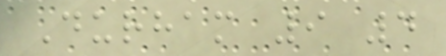Durham 9 4
